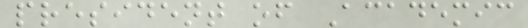president of Academic
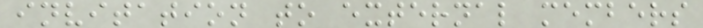invitation to external members
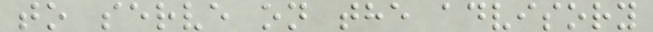to serve on the advisory
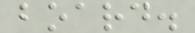board.
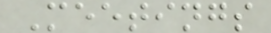Meetings
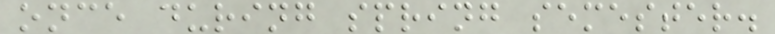once during spring semester.
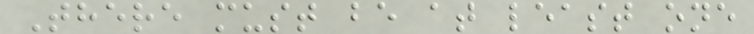There must be at least one
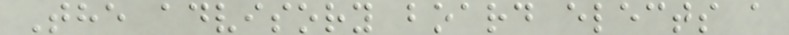The advisory board elects a
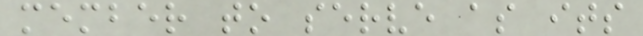member to serve as its
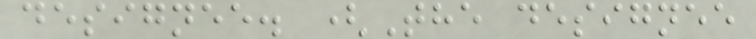designee. (The designee
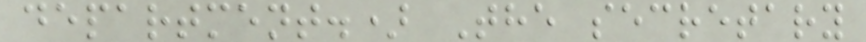department.) The secretary
